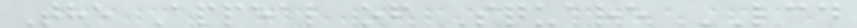The Appeal of Square LCD
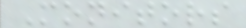Monitors
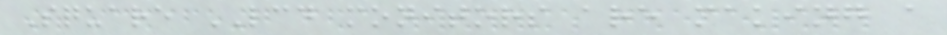Square LCD monitors are making a
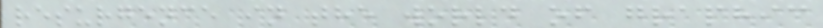resurgence in the world of graphic
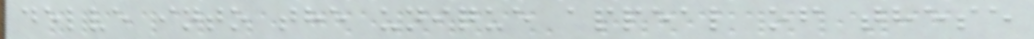delve into the unique appeal of these
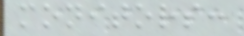monitors:
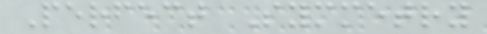Perfect Symmetry
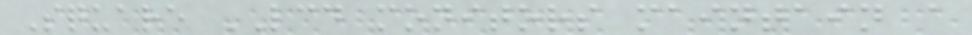Square LCD monitors maintain a
